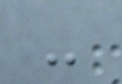-
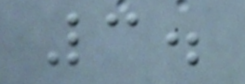3.
